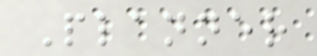Planner
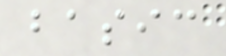basic
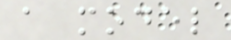a model
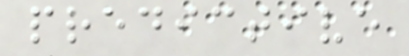predictive
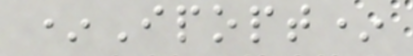*Ipopt*
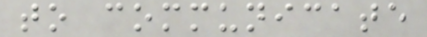to communicate
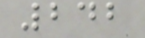242
